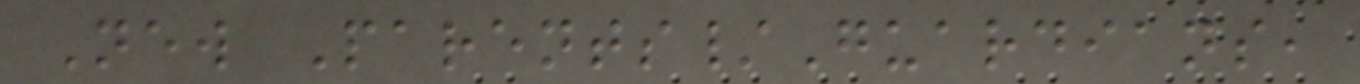New Parents/Guardians,
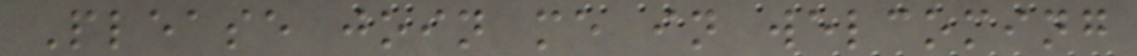Please join me in welcoming
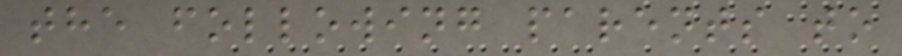the following parents to
